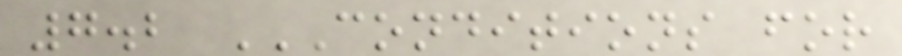7.2 CONDITIONS FOR
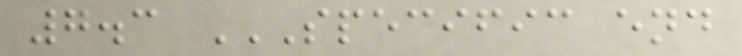7.3 SPECIFIC END
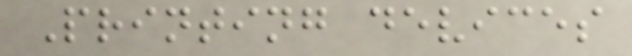Printing devices
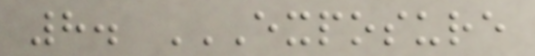8. EXPOSURE
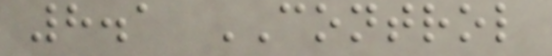8.1 CONTROL
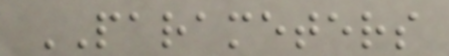PARAMETERS
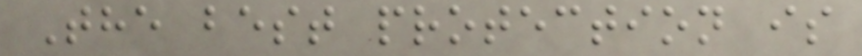The best protection is
